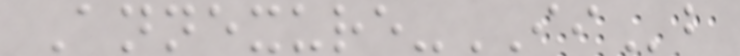Annexure-IIb
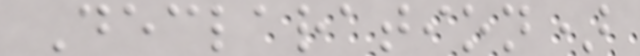Declaration)
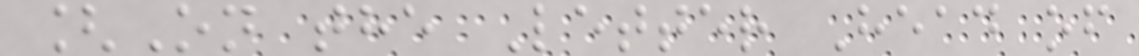[On the Letter Head of
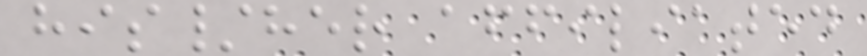his/her affiliated
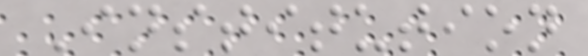Institution
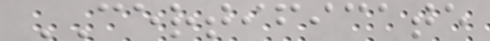CERTIFICATE
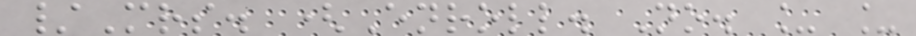/Mrs. (Enroll. No. _ _
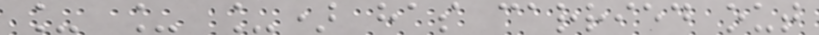_ _ _) has carried out
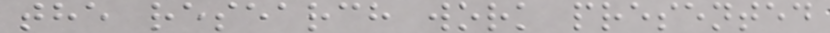the research work presented
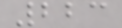223
